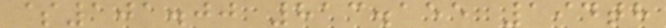$101.00 813.155 194th
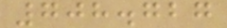708.727
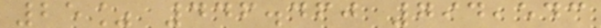25% 446.460 794,543
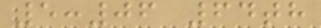5:06 64th
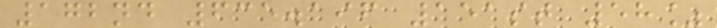172nd 635.196 151st 58%
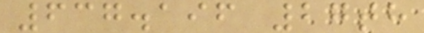637.196 27th
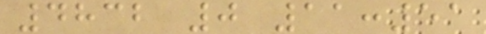4832 0 11:51
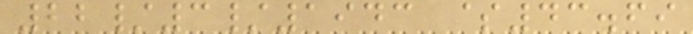22/3/1943 $43.69
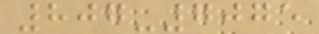807-7075
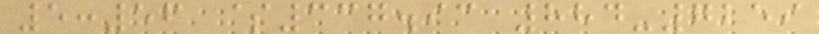5:56 $337.93 884-7259
